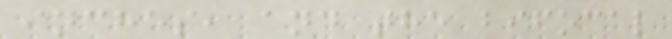inches, and the bifocal
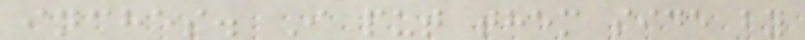inches. I put them side by
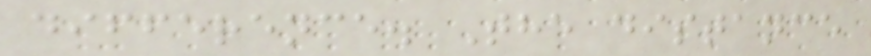difference. The distance
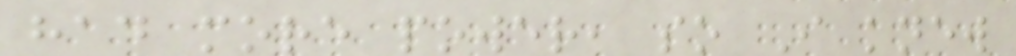had more power, so I knew
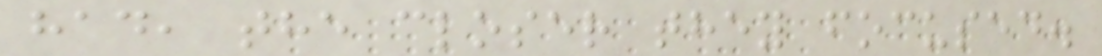had, the closer they focused.
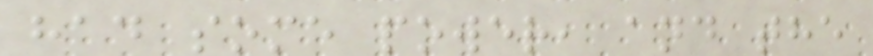had some power, and the
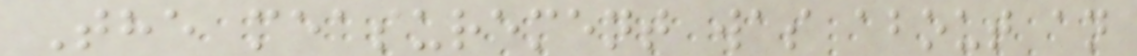The measurement was about an
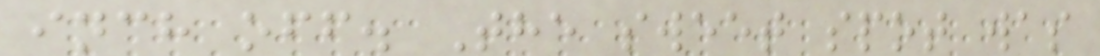inch off. The sweet spot was
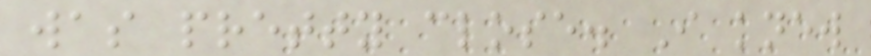was pretty close. I knew
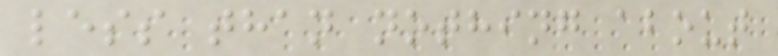less than nothing about
